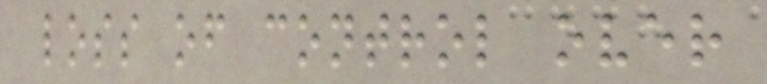loss of control over
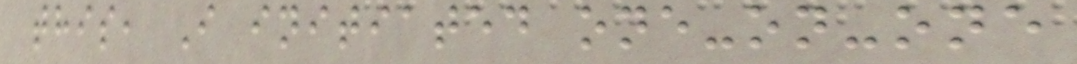this, I initiated one-on-one
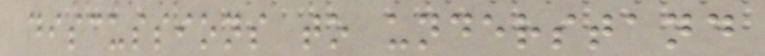discussions to understand
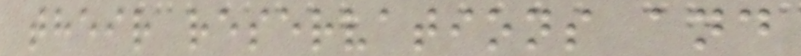their reservations and
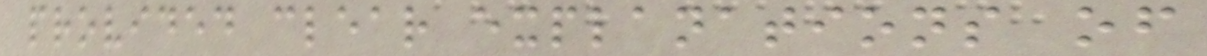provided clear explanations of
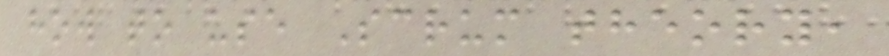how to use Scrum theory,
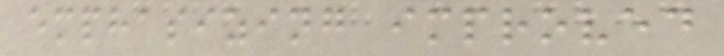emphasizing improved
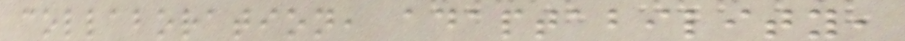collaboration, adaptability,
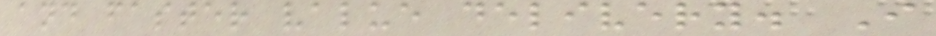and faster value delivery. I
